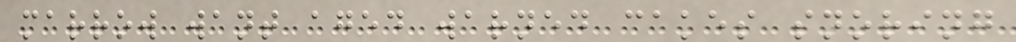marrow want aged warned cakes snoring
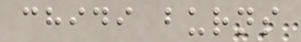chidi burns
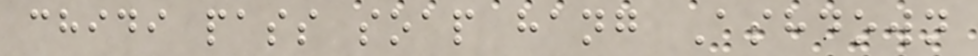chidi pass soap hang Ashdown
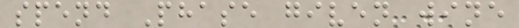spend Phase given wine
